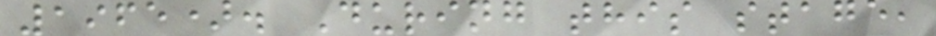1965). During this stage,
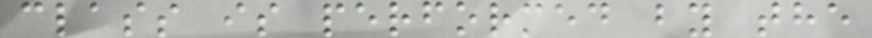class is performed by the
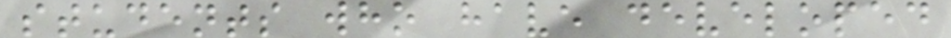students who have developed
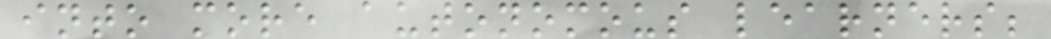into more autonomous learners;
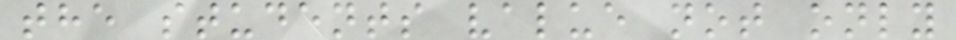the students value not only
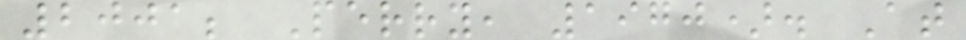2001; Perry, 1970). At
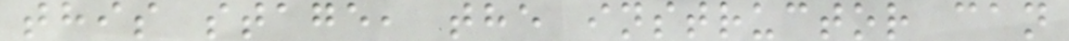this stage, the instructor can
